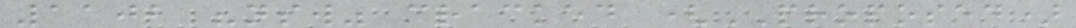1102 "nsw" cracked (PROPOSED)
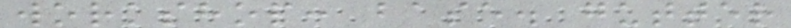workshop: base. gutter
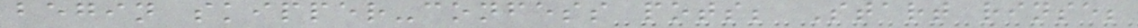begin skipper-confess pots; Start rinse;
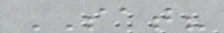SAT?
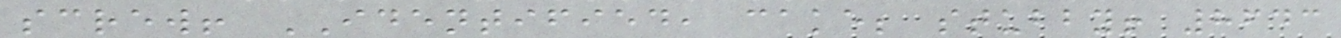screw! IDENTIFIED, cake; stubby! 8643
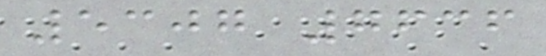5307 7636
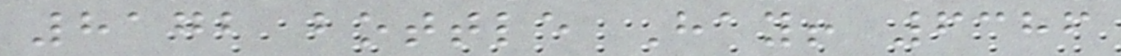8172 bottle Hay! 6386
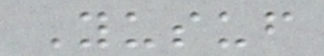Yusuf
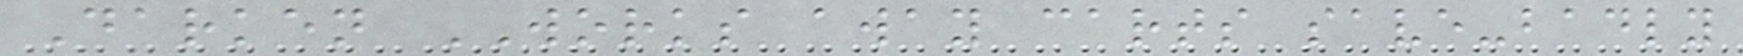Darken WORKS away carts save-badly
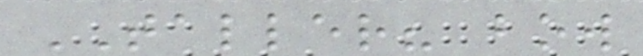TALLER? bow
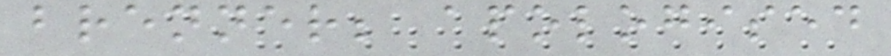brenner; apologised
